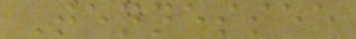Tennessee
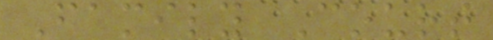Family Court
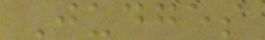Judges
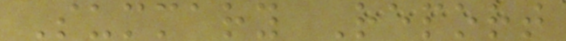Summary Report
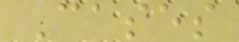Cases
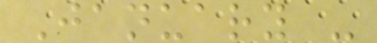January -
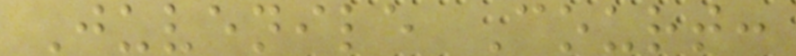Juvenile Court:
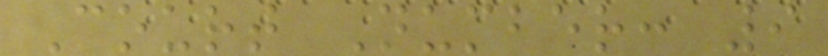Court Number: 9
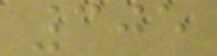305
